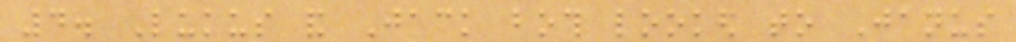4. Lukus and Jack both looked to Janus
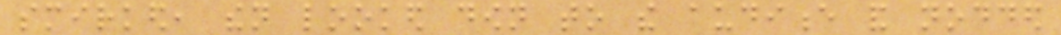smirked, then looked down to the audience and nodded
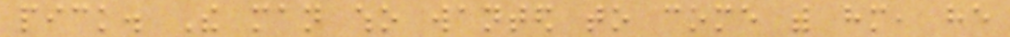pick. The man who wanted to come with him, he
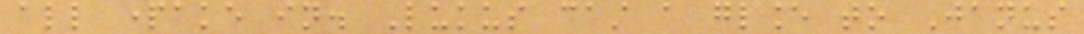all partake in. Lukus cast a glance to Janus
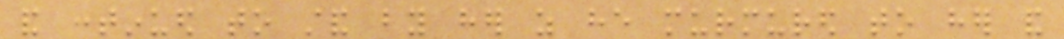and continued to stand by her as he murmured to her and
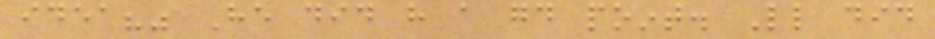idea?" He did have a good point. Little did
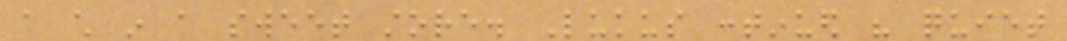a child in a sweet store. Lukus continued his quiet
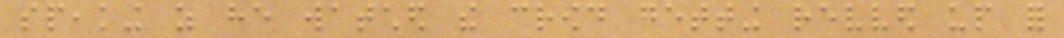speaking as he watched the crowd getting revved up for
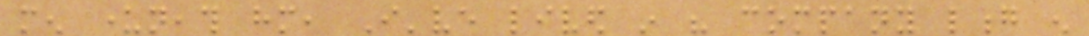men underneath him, I've lived in his company long enough
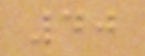40
